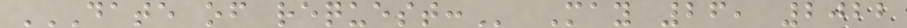DATE OF REQUEST: May 26, 2022
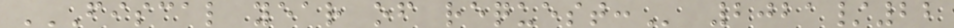FISCAL YEAR OF REQUEST: 2021/22
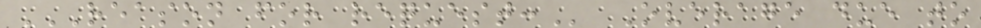REASON FOR REQUEST: Overage due to
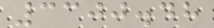3300.48
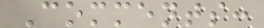Comments:
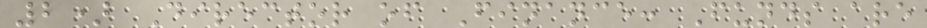2) Director of Finance: Funds are
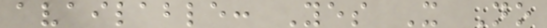available: Yes X No
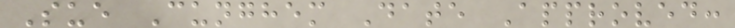Sue Cunghem Date Approved:
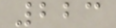223
